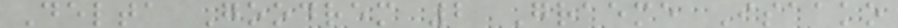Delta Goodrem 2 Graeme Isaako
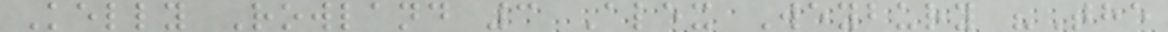Kelly Rowland 3 Alex Weybury "The
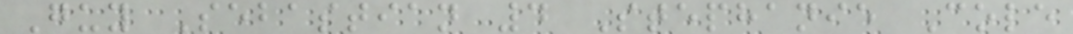Guy Sebastian 4 Stephanie Cole
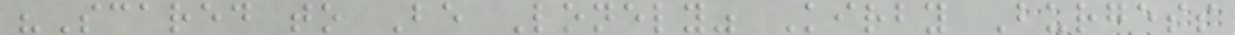"Scared to Be Lonely" Kirby Burgess
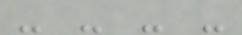- - - -
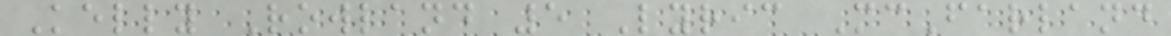Kelly Rowland 5 Lyric McFarland
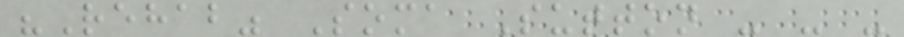"Rehab" Soma Sutton - - -
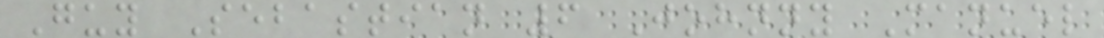Guy Sebastian 6 Johnny Manuel
